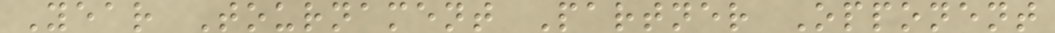Year Tournament Partner Opponent
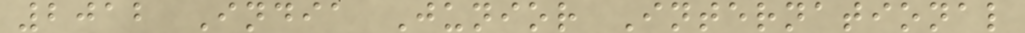2012 India Junior International
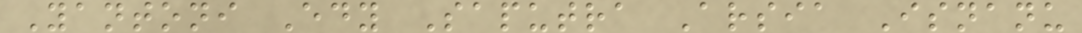Yantoni Edy Saputra Arsia Isnanu
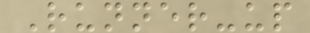Runner-up
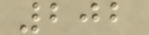202
